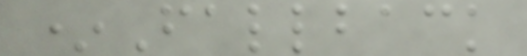*Fallback
